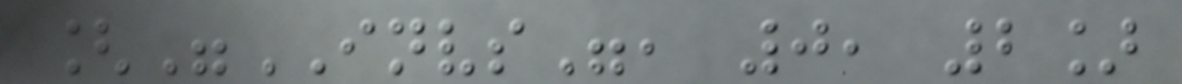["INVS", 0, 2]
